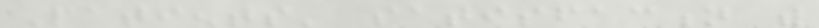Patients' satisfaction with
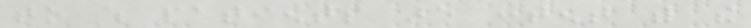to which patients are content with the
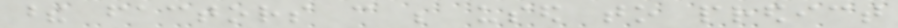these factors can be used to predict
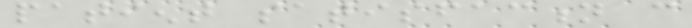patient satisfaction can
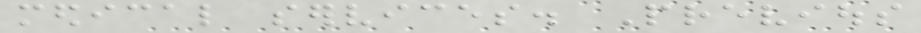medical services. Previous
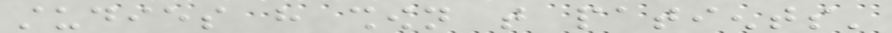studies have shown that patients'
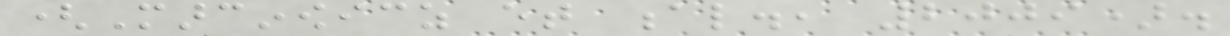(Marcinowicz et al., 2009).
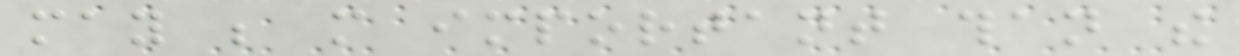may be more important than the
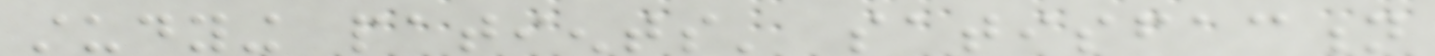studying patients' satisfaction
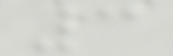3
